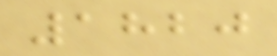1820
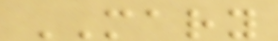MARY
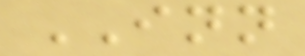INN
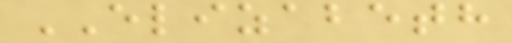ELIZABETH
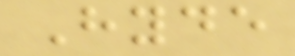Hyde
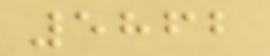5862
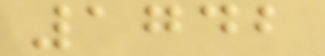1742
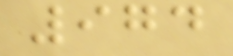974
